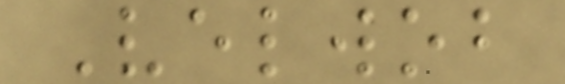Velwob
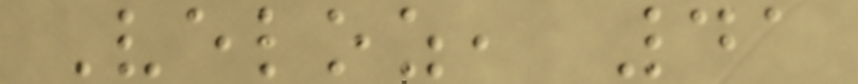Veloz, 41
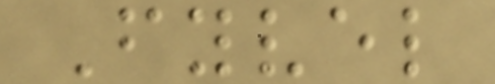Fyvel
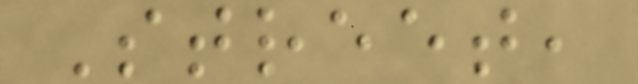Street,
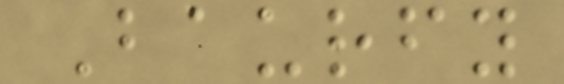Baurfy
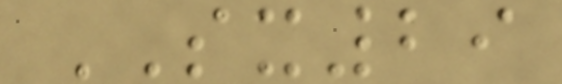SX29
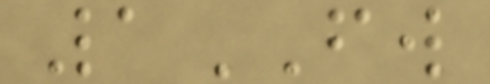1FW
